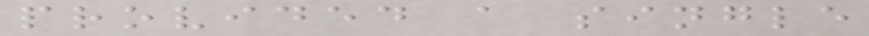provided a single
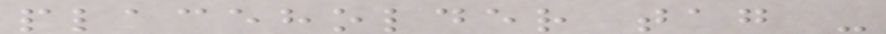placeholder tag -
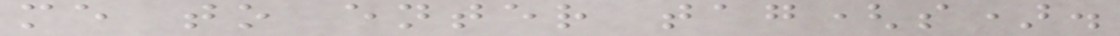me to enter tag(s).
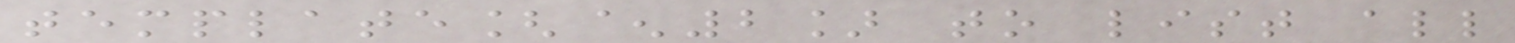template[^2] to list all
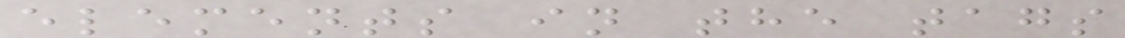elements in the tags
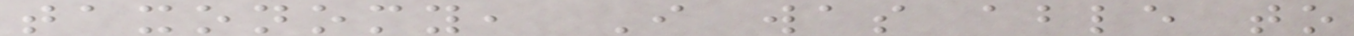taxonomy, I was able to
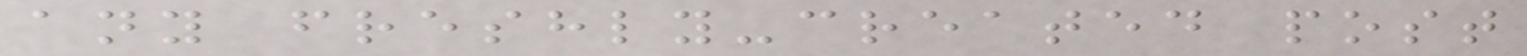any freshly-created post
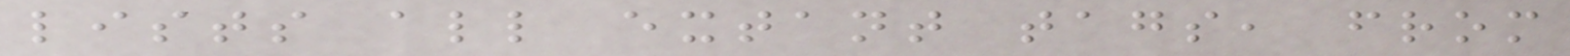lists all extant tags, from
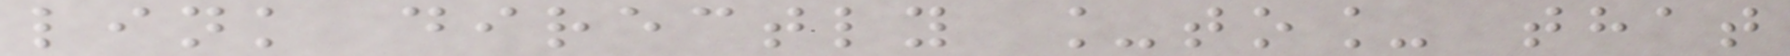link directly _to_ that
